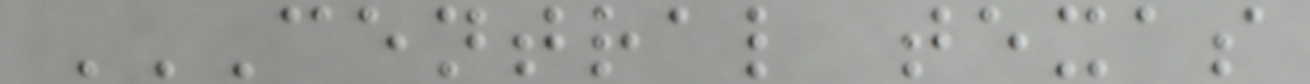CENTRAL TEXAS
